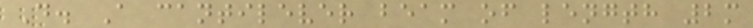D. A cantilever beam of length 2m
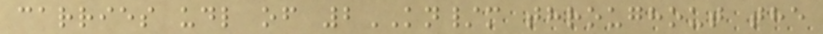carries udl of 2KN/m throughout the
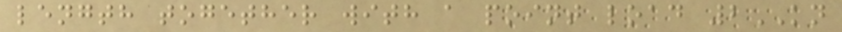length together with a point load 2KN
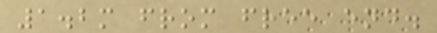1.2m from free end.
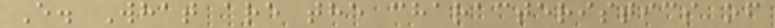E. What are the characteristics of
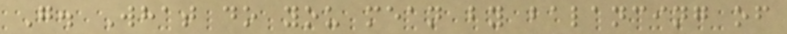G. What do you mean by balancing of
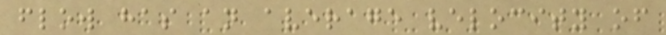flow has an average velocity of
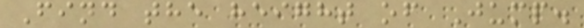Find the height of Jump.
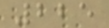225
